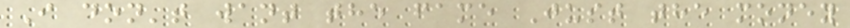I don't want the fame Just the money
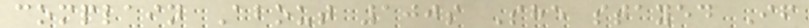complain About 100s She stayed If
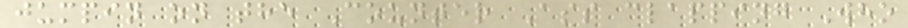jumpin on the Counter Ass clapping Who
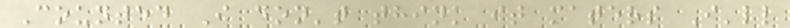Counted I don't think it maters I'll
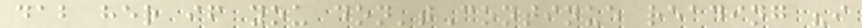dab her if you don'tContinue reading "i
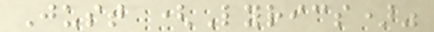Just (Lyrics)"
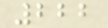222
